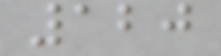120
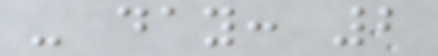- day: 2
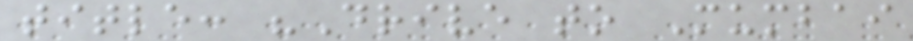title: "Drive to Mumbai
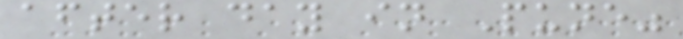after day in Pune"
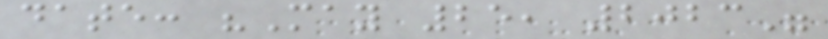date: "May 25, 2023"
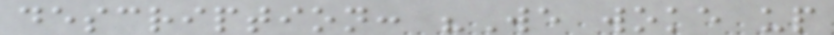description: "We woke up
